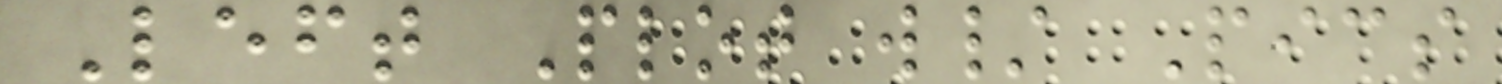Left Plot w/ Pics
